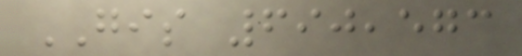GIS 690,573
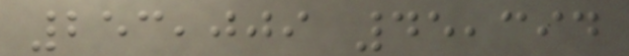253,009 45,394
